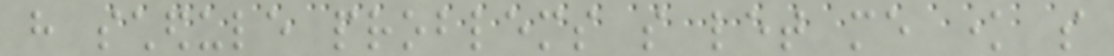have schedule problems so let me know so
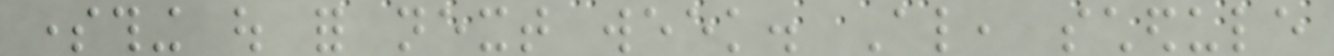something out for next week. Also, schedule
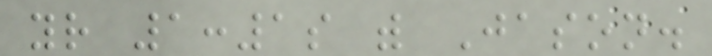your 1:1s with Jason.
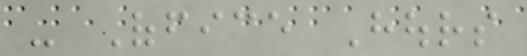- Office Hours
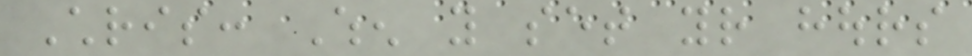Chris: When you set your hours
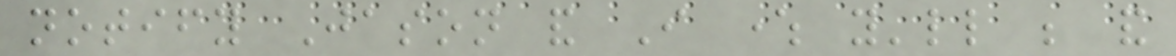notify Jason and I where you'll be and
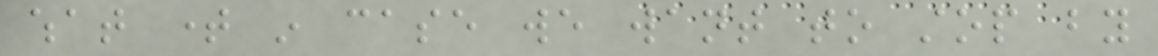what time in case we want to stop by
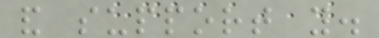and support you.
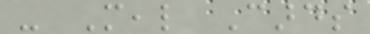- Meal Cards
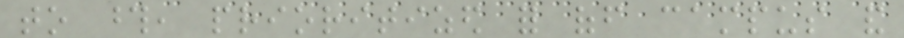to those, prioritized for off campus and
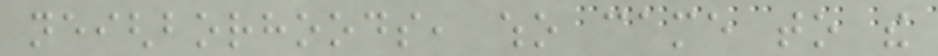neighborhoods, who came to the
